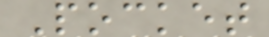Pocket
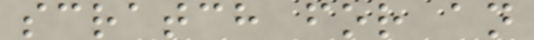scratch for an
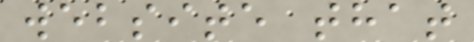website that
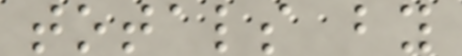totals by
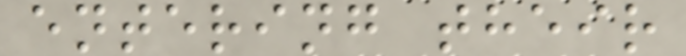entering their
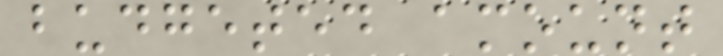budgeted amount
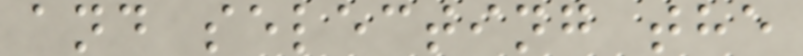and selecting the
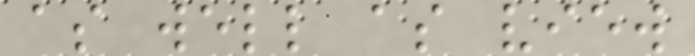as well as view
